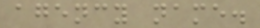agency name.
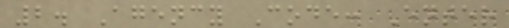2. Agency Code: Enter
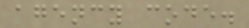agency code.
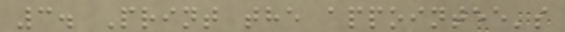3. Print the appointee's
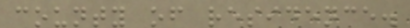county of residence.
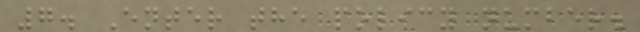7. Enter the policy number.
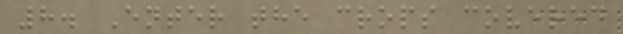8. Enter the crops covered
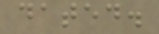dated.
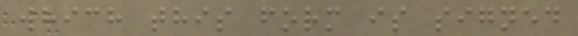which this form is signed
